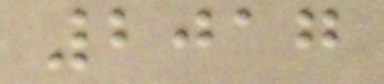2017
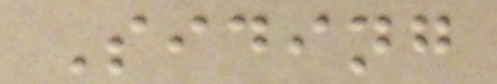Siding
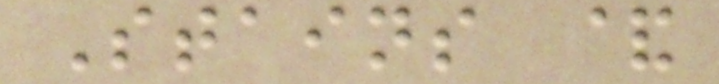Stains &
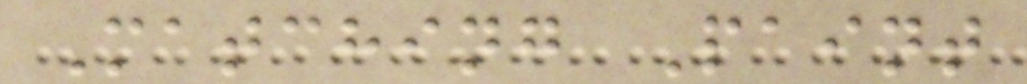Matching Paint
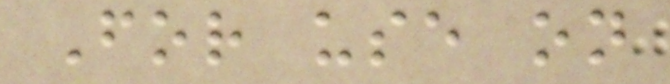For use on
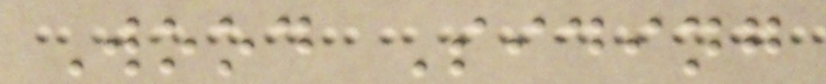Wood Siding
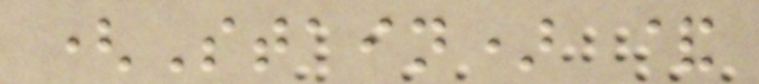(Stain) &
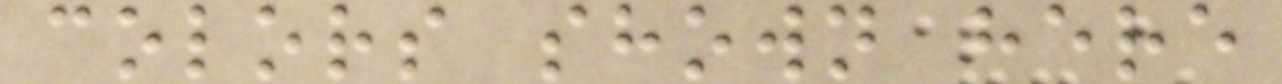colors shown here
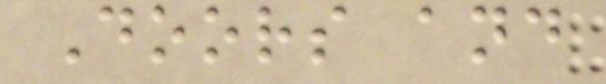Doors and
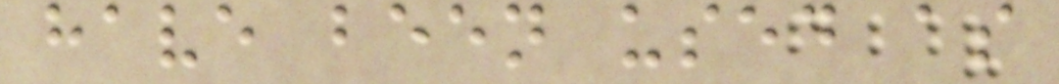have been used as
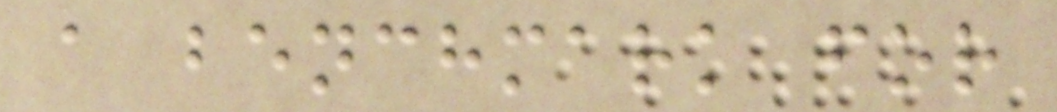a benchmark for
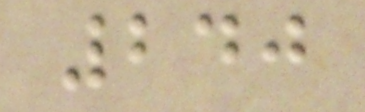240
